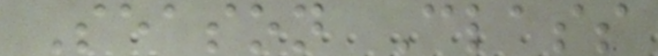Season Class
